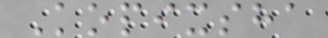Kopixsha
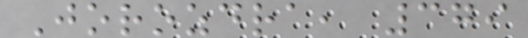Jorozdra, 379
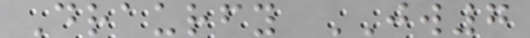Draurfy JW7
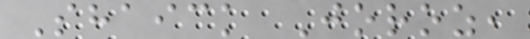Shaick Joroz,
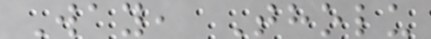Way, Tholu
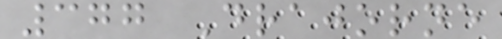377 Drajorne
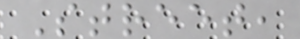Street,
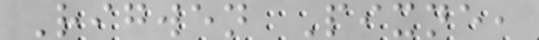Rigwen Pixne,
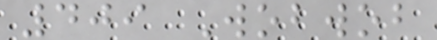409 Wobwob
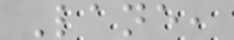Lane,
